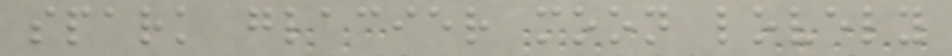spark glacier moon lovely
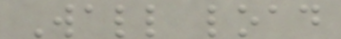Wall load
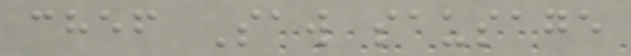chef Saw sausage
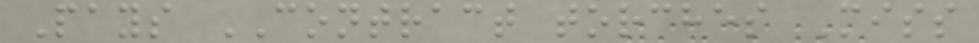Pays CONTRACT torches Miss
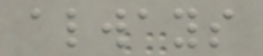always
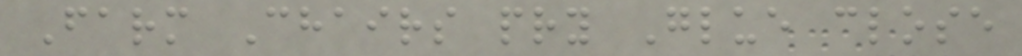Farm Chairs pry Glue close
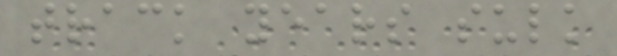track years sulk
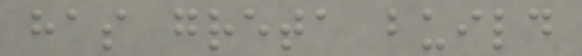has greta build
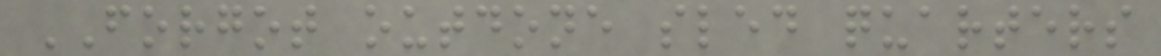FORGOT outdone sled quarters
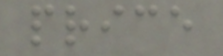price
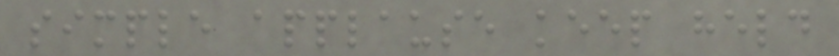simple applause keep held
